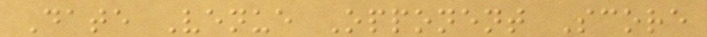Date Venue Opponent Score
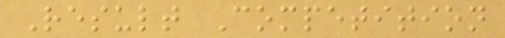Result Competition
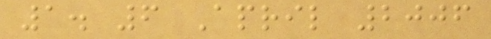1. 6 April 2006
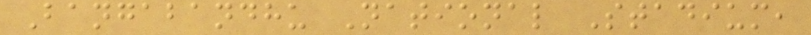Bangabandhu National Stadium,
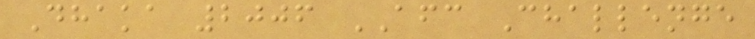Dhaka 2006 AFC Challenge
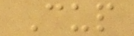Cup
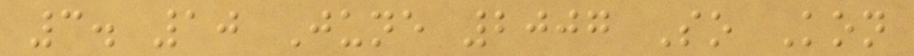3. 10 June 2007 So Kon
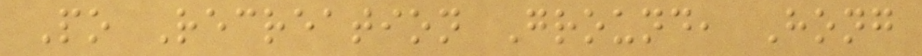Po Recreation Ground, Hong
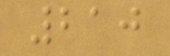210
